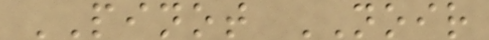PINOT NOIR
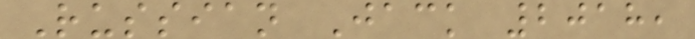Russian Jack 2018,
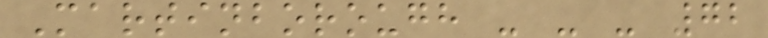Martinborough - - - 72
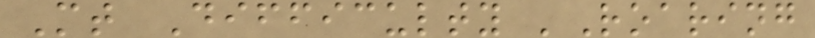Mt Difficulty 'Roaring
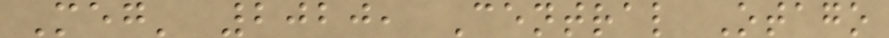Meg' 2020, Central Otago
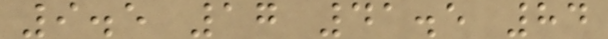9.5 17 41.5 84
